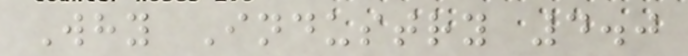Why Industry 4.0
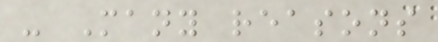- Many reasons
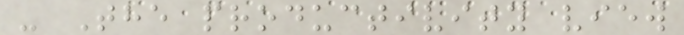- The productivity view
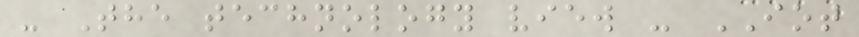- The technology view - IOT
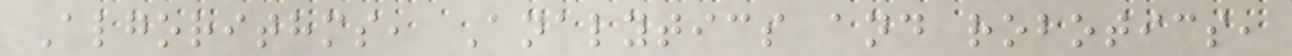Algorithms, Analytics and robotics,
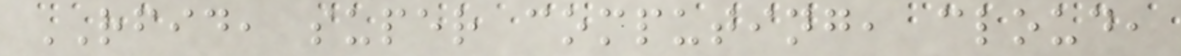RFID, super computing, cloud,
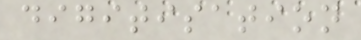digitisation
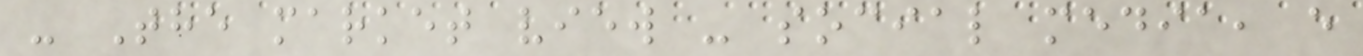- The market view - social media, e
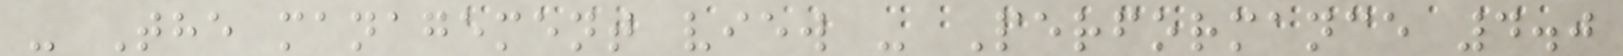- The management view - Performance 4.0
